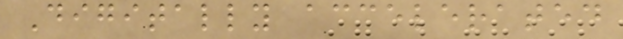Digitally accelerated
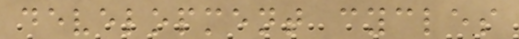development cycles
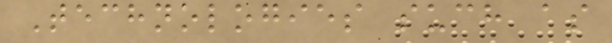Technologies such as
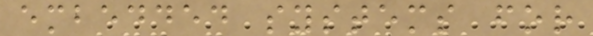embedded systems for
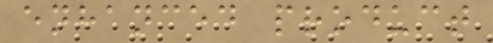enhanced product
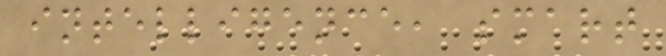intelligence, smart
